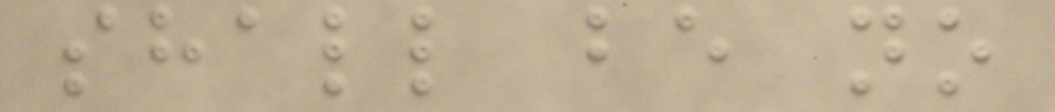shall be no
